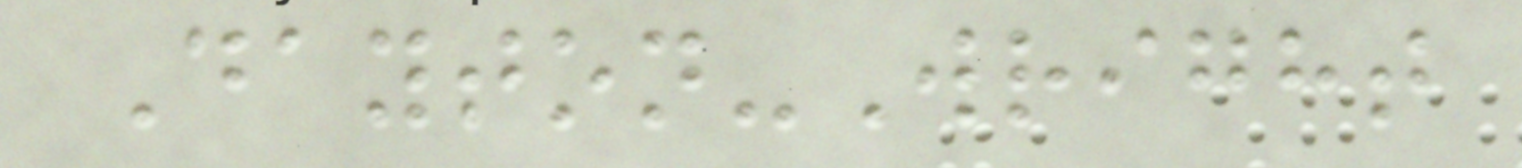Dayton-Wright
